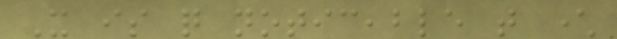It is quite noticeable that character
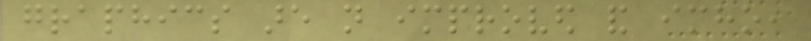graphics are not improved and imho,
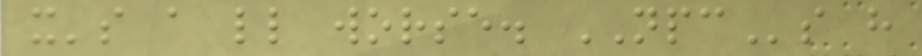it's a little worse. NPCs have
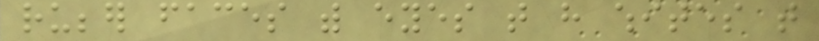rubber faces with eyes that have whites that
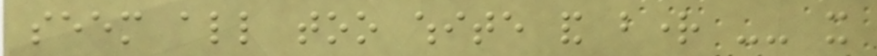seem all too white and bright -- it
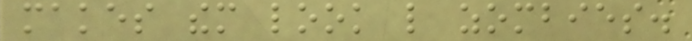makes them look like zombies.
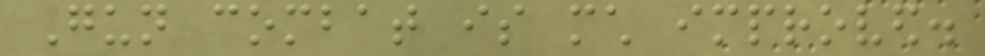Gun combat is much improved.
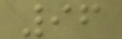96
